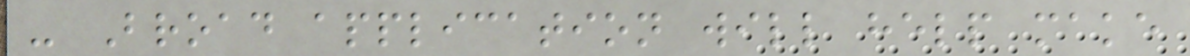- Broad application will help make
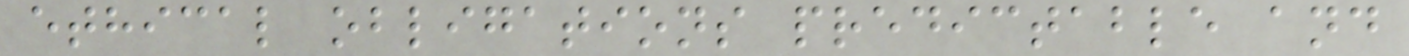ethical obligations predictable and
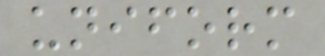uniform
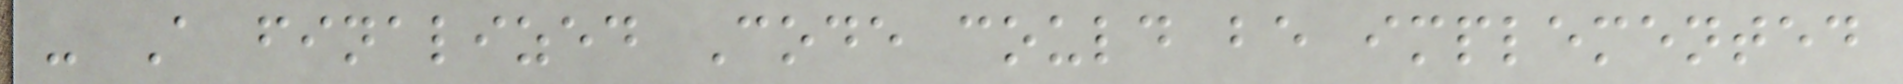- A finalized Code could be implemented
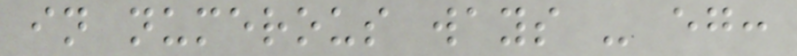in numerous ways - eg:
